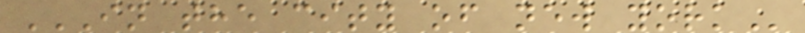IN THE CITY OF NEW YORK
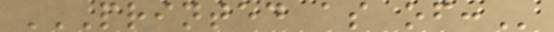PRINTED AS OF:
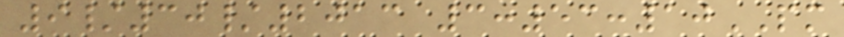9/30/2013 3:53:10PM
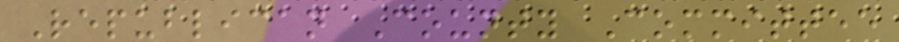Republican County Committee
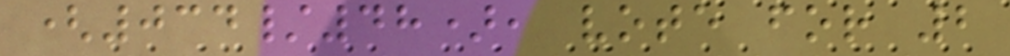(034/48), vote for 2
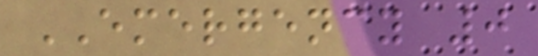EMERGENCY 0
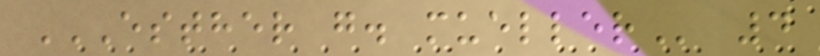ESTHER G. MUELLER 4
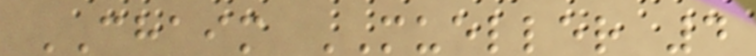CHAIM MUELLER 4
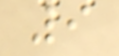9
